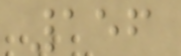156
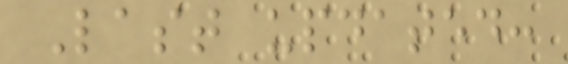Last updated:
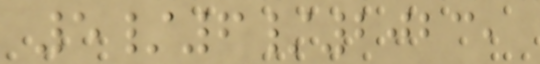5/6/2023,
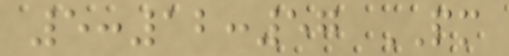5:12:57 PM
